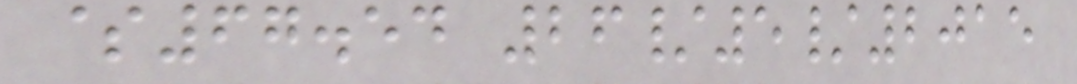$67.54 26/5/2015
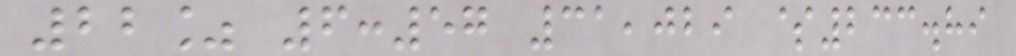22% 6:57 31,029 $233.89
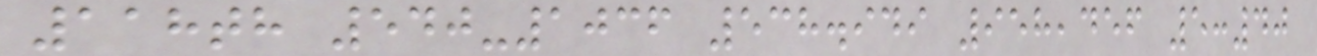118th 540-1036 538.949 958,456 5:40
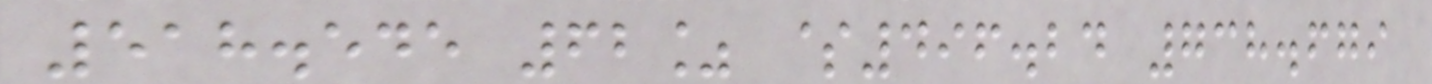518.545 62% $496.24 738.679
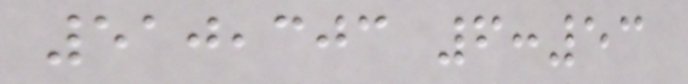510,303 6:53
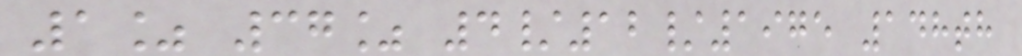1% 37% 4/12/1975 148th
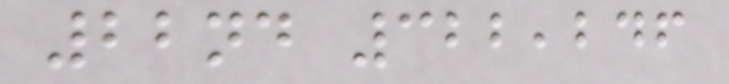22nd 322,246
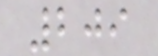209
